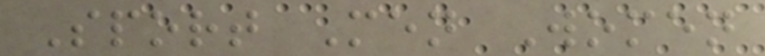Sport Men Women
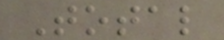Total
